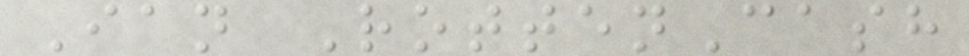Ian RottenCash
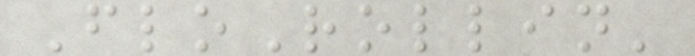FloRollin'
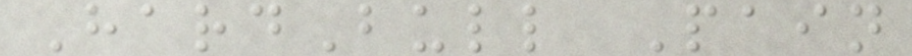HardBull Pain
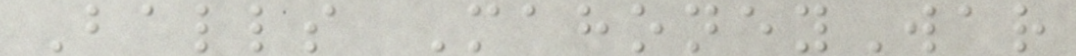Balls MahoneyWar
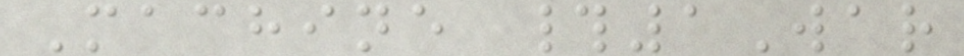Machine #1War
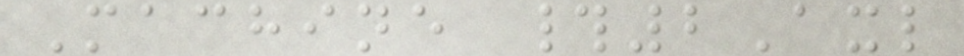Machine #2Axl
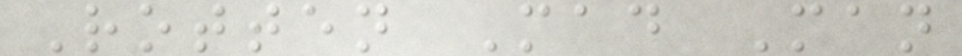Rotten Mad Man
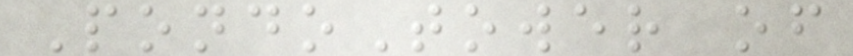PondoTower of
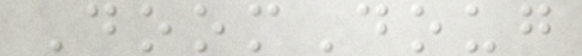DoomDoug
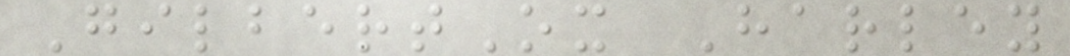GilbertOx Harley
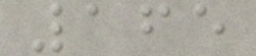165
